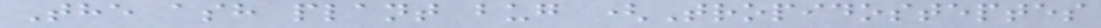The ash plant bug (Tropidosteptes
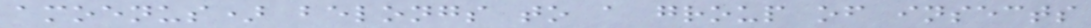amoenus) belongs to a group of insects
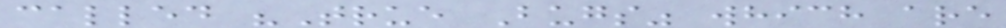called "True Bugs" which are
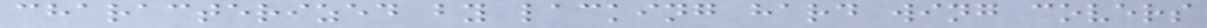characterized by lacking hard wing covers
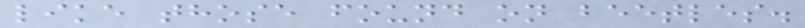like those found on beetles.
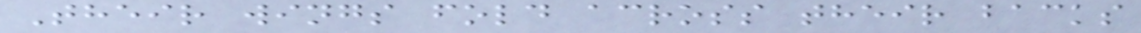Their wings fold across their backs
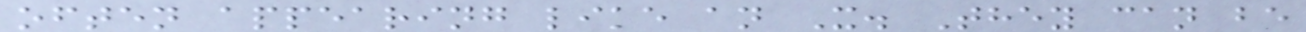often appearing like an X. They can be
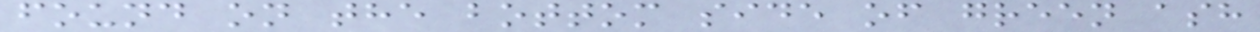found on the bottom side of green ash
